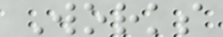Works
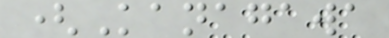(Kanagawa
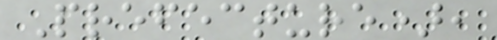Prefecture),
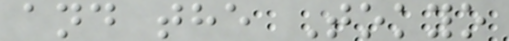and the Tokyo
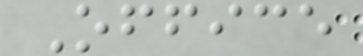Office
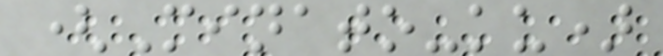(Minato-ku)
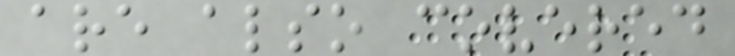are also covered
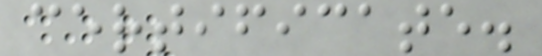certificate.
